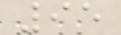95
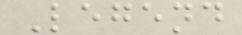Legend
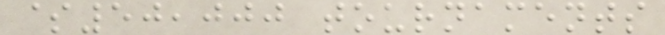$50,000 tournaments
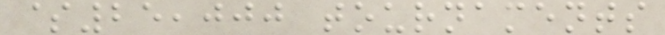$25,000 tournaments
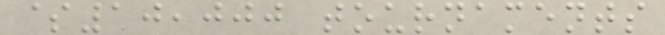$10,000 tournaments
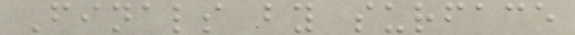Finals by surface
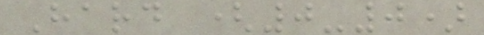Hard (0-0)
